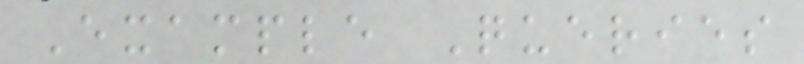Example Queries
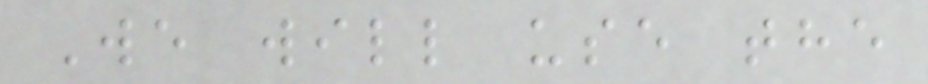We will use the
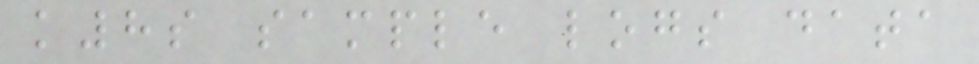k8s sample logs data
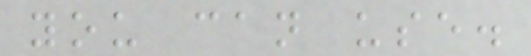you can use.
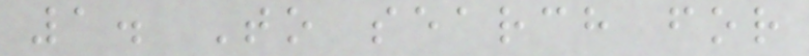1. To search for
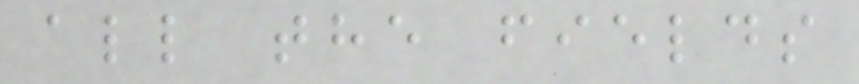all the fields
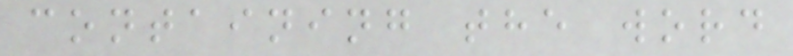containing the word
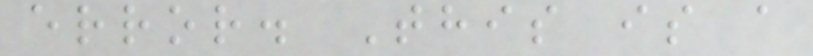error. This is a
